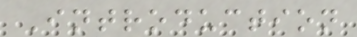Introduction
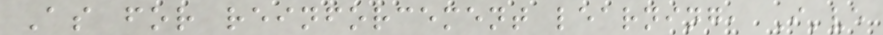As for reinforcement learning, I've
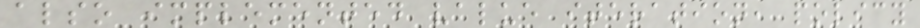also implemented value iteration, policy
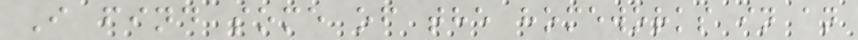I find some of the homeworks in an
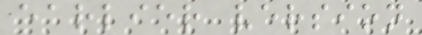earlier version
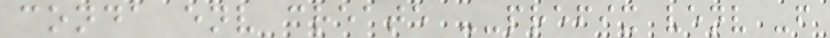conda env create --prefix venv -f
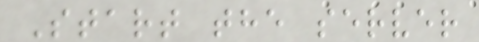Start the server
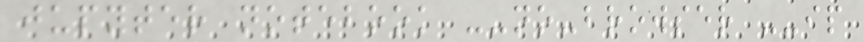jupyter notebook --no-browser --ip
